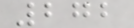272
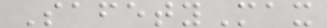SafetyMax
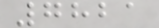7821
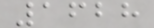1628
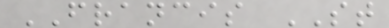FRANCIS ST
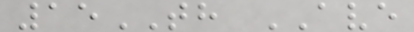15TH AVE
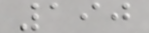190
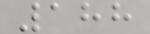188
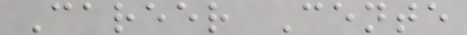Career Cente
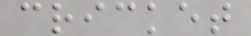cricket
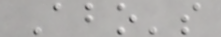Abo's
